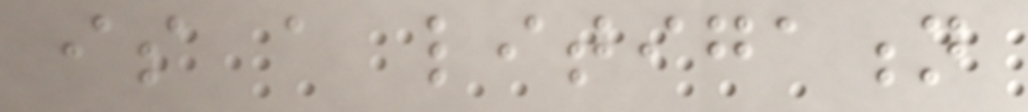is a litigation
